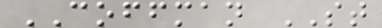COFFMAN ST
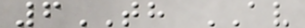6TH AV
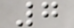7
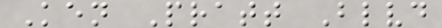Ken Pratt Blvd
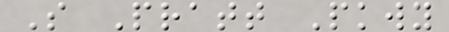S Pratt Pkwy
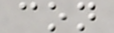con
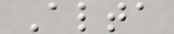Alta
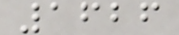1626
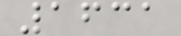1631
